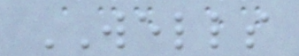WELLS
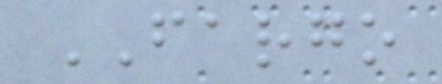FARGO
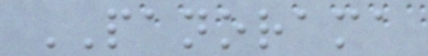PANORAMA
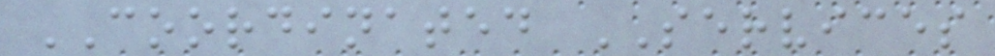COORDINATED SERVICES
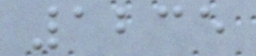1235
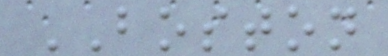BOSTON
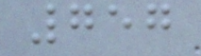757
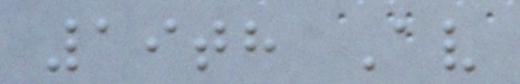19th Av
